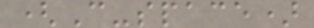(C-space)
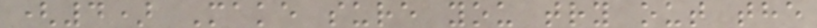(4) Make sure you try out the
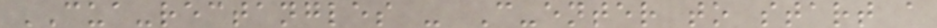CUA-rectangles - C-enter to start a
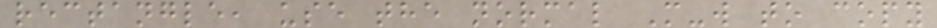rectangle, use the normal M-w to copy
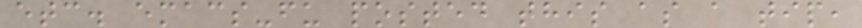etc. emacs-fu posted this as a tip,
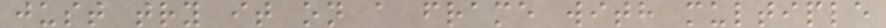just try it on a frame with multiple
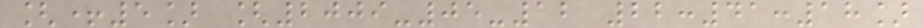[+5] [2009-05-12 22:41:18]
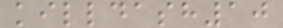killdash10
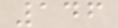146
